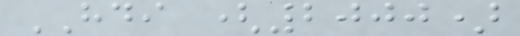HDI (2000)
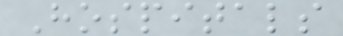Hospitals
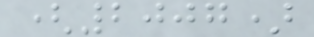(2007)
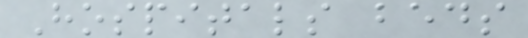Hospitals beds
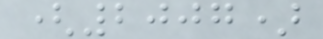(2007)
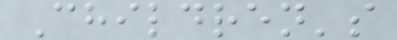Children's
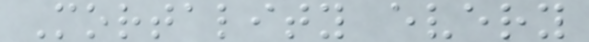Mortality every
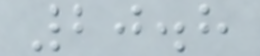20.8
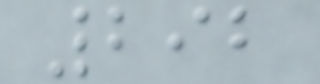292
